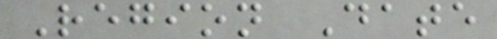Region Date
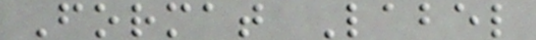Format Label
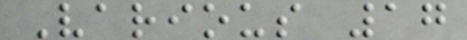Various 17
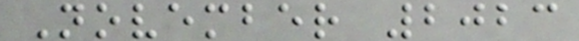November 2023
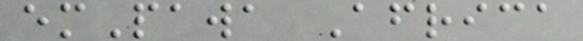emPawa Africa
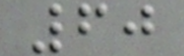60
